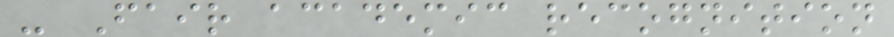- Fair academic recognition
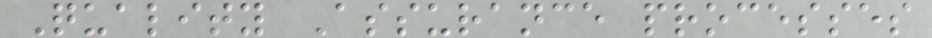Quality Assurance processes
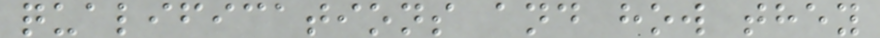qualifications and how they
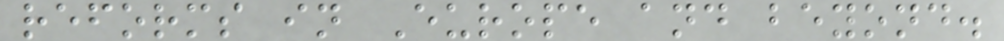reforms in Europe and beyond.
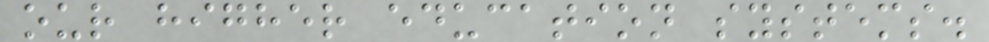our higher education systems.
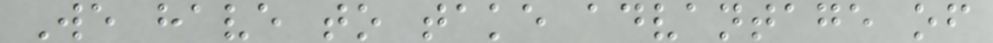We have to take advantage of
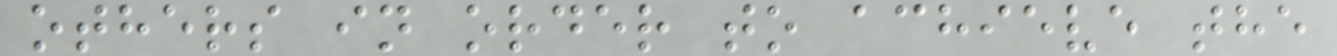others in order to achieve the
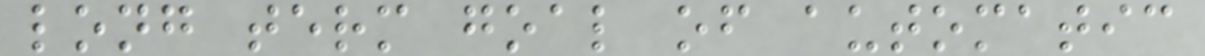long term goal of automatic
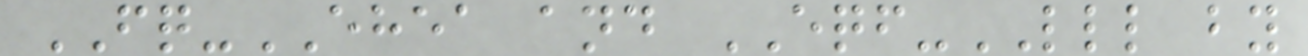FQ-EHEA and EQF-LLL by
